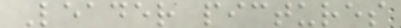Leader pictures
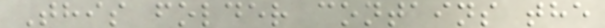This folder contains the
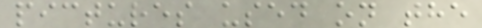pictures used on the
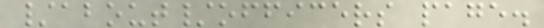/about/officers page.
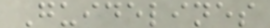Guidelines
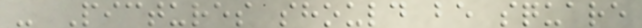- Pictures should be square
